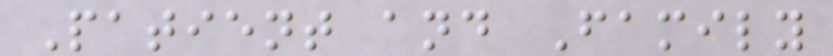Patient and Family
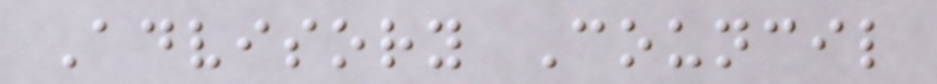Advisory Council
